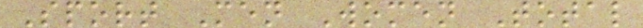Sport Men Women Total
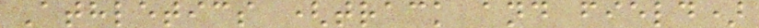Athletics (track and field)
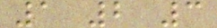1 2 3
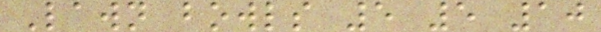Lawn bowls 5 5 10
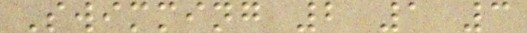Swimming 2 1 3
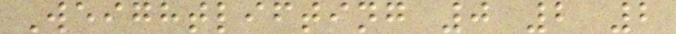Weightlifting 0 2 2
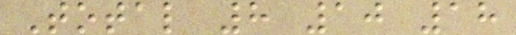Total 8 10 18
